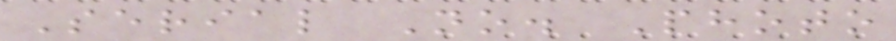Serial No. Photo
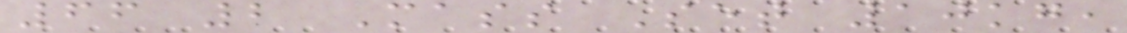66 2 Mass Set 10kg,
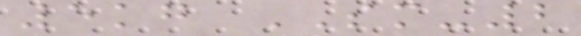5kg SM-2
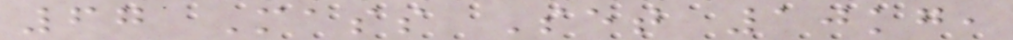67 Mass Set 10kg,
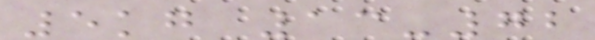5kg 13-72
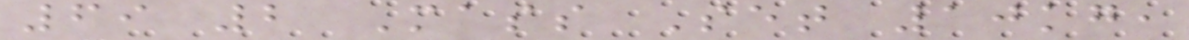69 2 Mass Set 10kg,
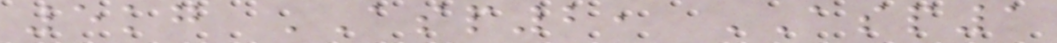5kg ASP2, ASP1
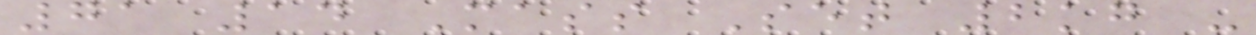71 14 Mass Set 2kg -
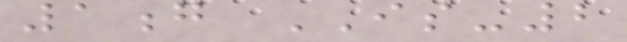1g IS-2
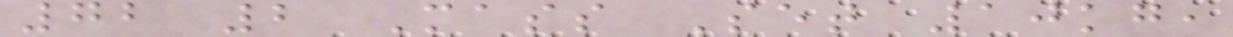72 2 Mass Set 10kg,
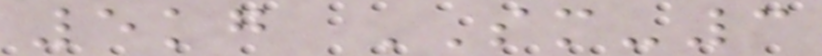5kg SM-3
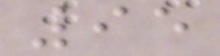95
